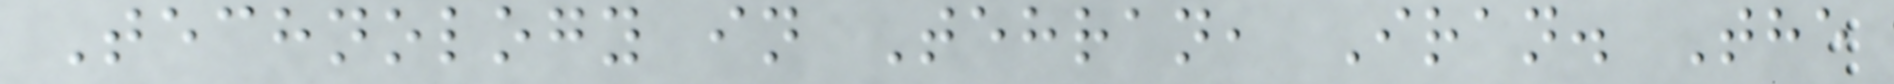Technology in Tehran, Iran. The
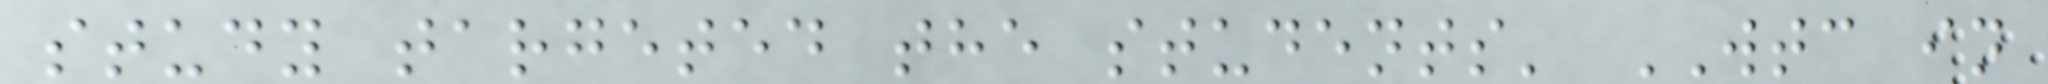study targeted the students' WTC in
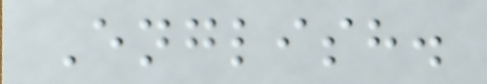English.
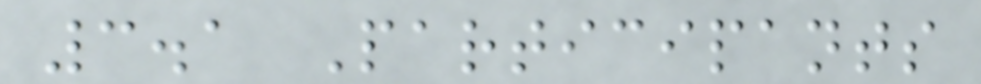3.1 Participants
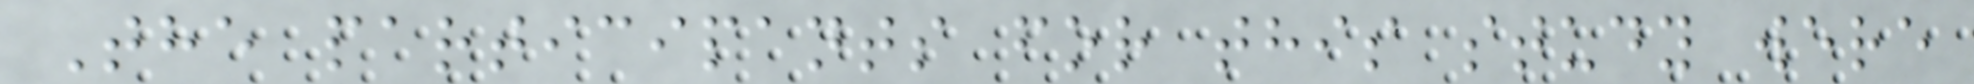The participants for this study were
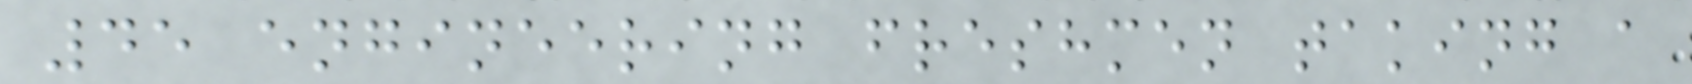45 engineering freshmen taking a
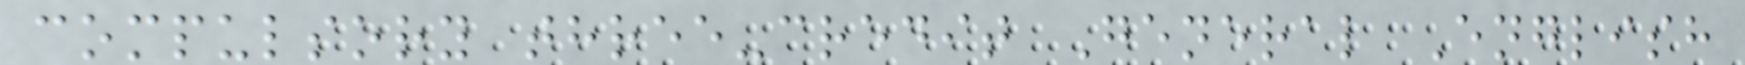compulsory three-credit General English
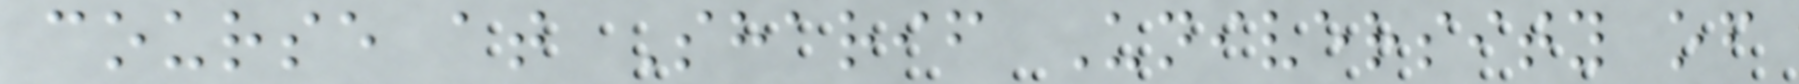course at Sharif University of
